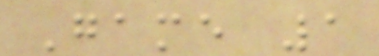Game 1
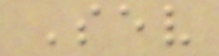Sev
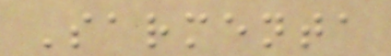Sarmenta
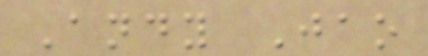Andy Jao
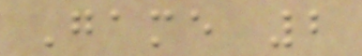Game 2
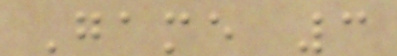Game 3
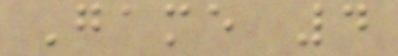Game 4
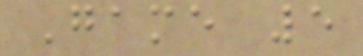Game 5
